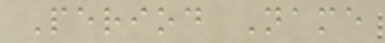Period Name
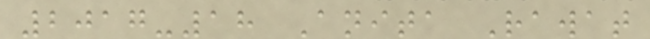2017-18 Anita Rawat
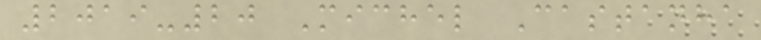2019-20 Michel Castanha
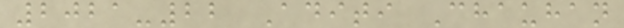2021-22 Aditi Chauhan
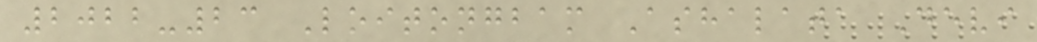2022-23 Loitongbam Ashalata Devi
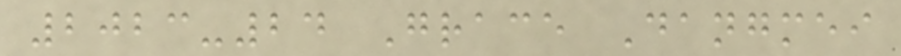2023-24 Grace Dangmei
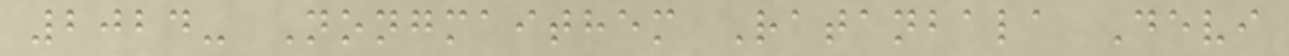2024- Nongmaithem Ratanbala Devi
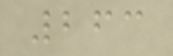263
